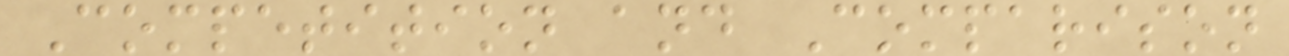Competition and Comparison
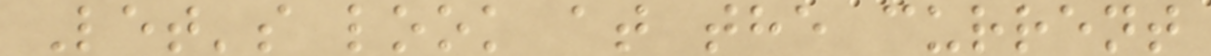Let's look at the current
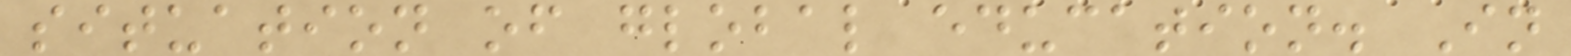situation of global education. In
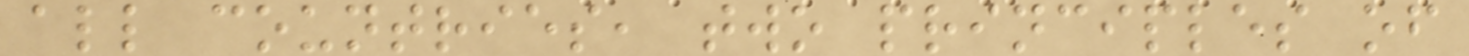all countries, two principles of
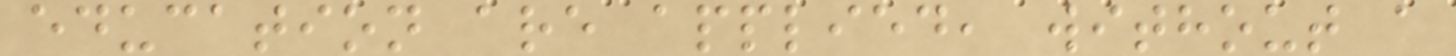education are applied, without a
